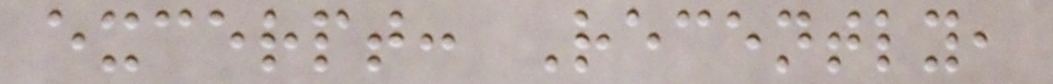excerpt: Recently,
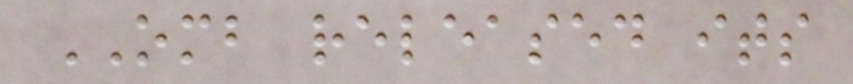OMB released its
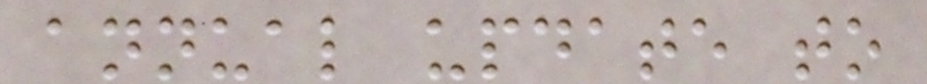annual update to
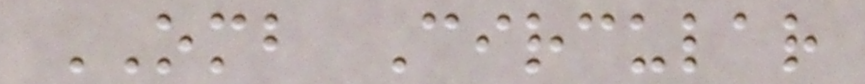OMB Circular
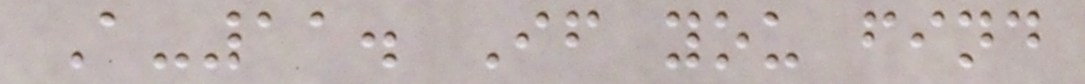A-11. If you find
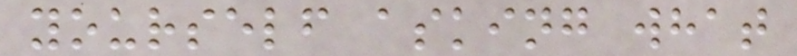yourself asking what
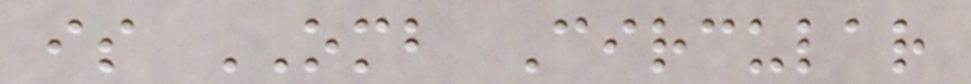is OMB Circular
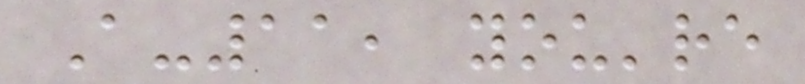A-11, you're
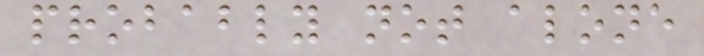probably not alone
